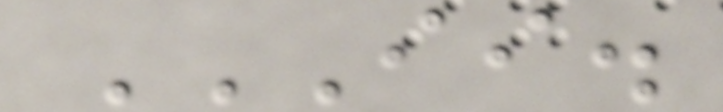II.
